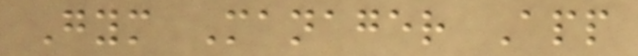Gym Manager App
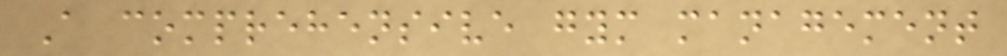A comprehensive gym management
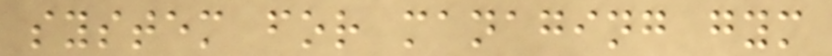system for managing gym
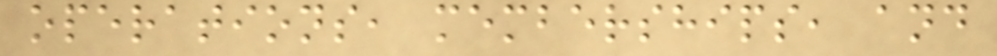operations, memberships, and
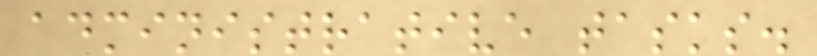administrative tasks.
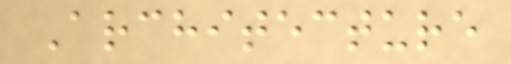Architecture
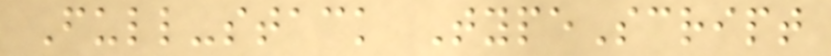Full-stack TypeScript
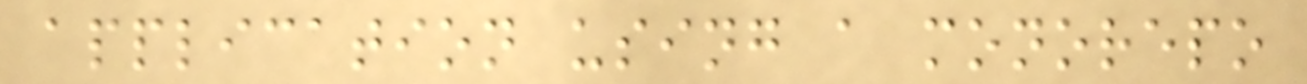application using a monorepo
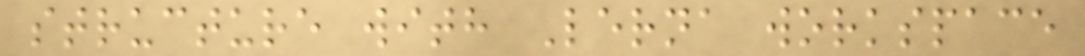structure with Lerna workspace
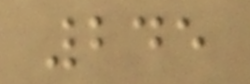245
